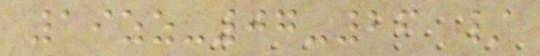19zz-07-26 /
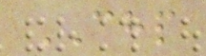CHP
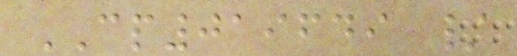CP019649 /
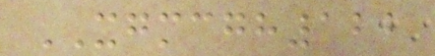XGMCGH122
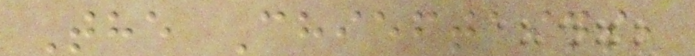The Chieftains,
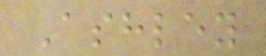Ashley
